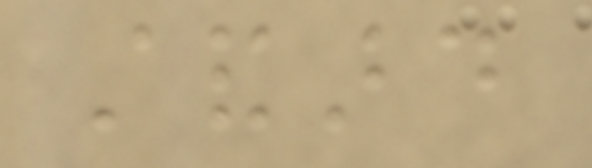standard
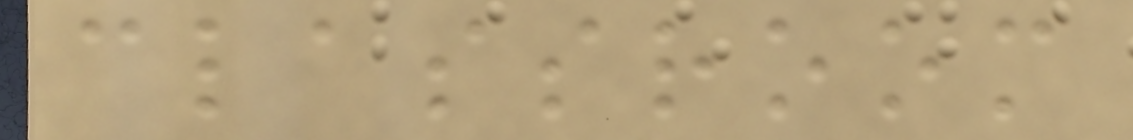classroom
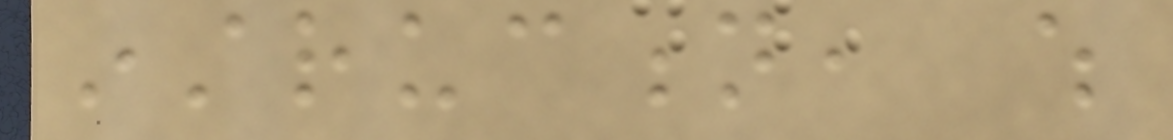instruction, which
